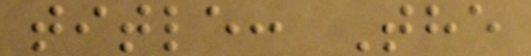title: The
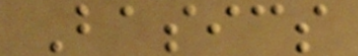Basics
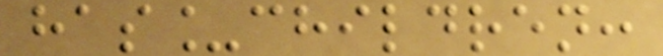has_children:
